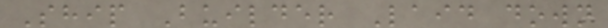Ship Builder Laid down
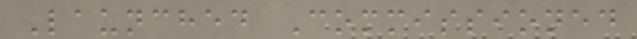Launched Commissioned
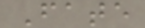Fate
